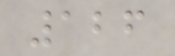126
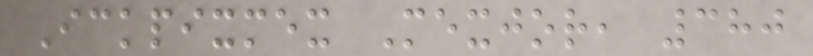Ickpixmex Mexjor, 380
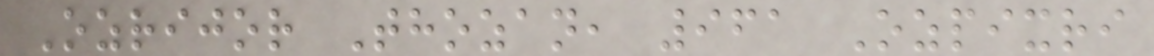Ozrijor Thozan, 961 Ozpixri
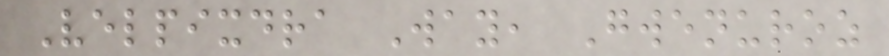Velpixdra Way, Gwenuroz
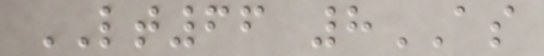LT66 8AS
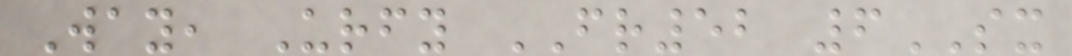Way, Urfy FR52 6SX
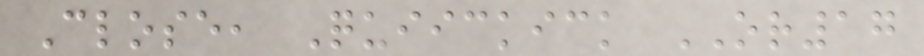Close, Quiickick OR17
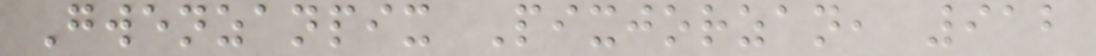Gwenzanpix Pixjorzan, 912
